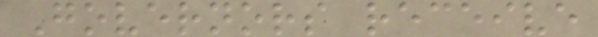Governors receive
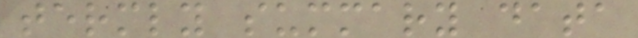termly summary data
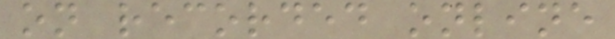on recorded online
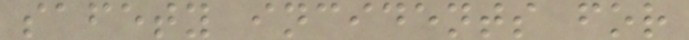safety incidents for
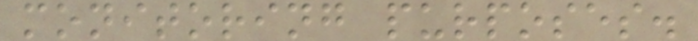monitoring purposes.
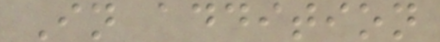In addition
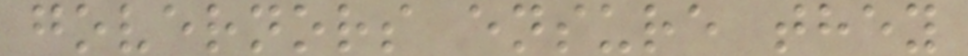governors ensure they
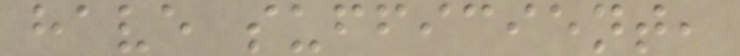have sufficient,
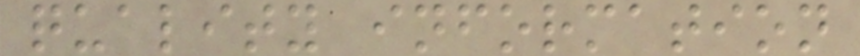quality information
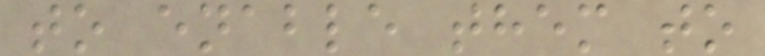to enable them to
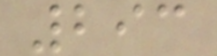293
